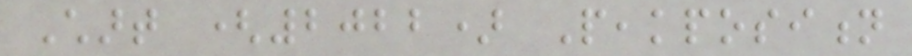Chart (2022) Peakposition
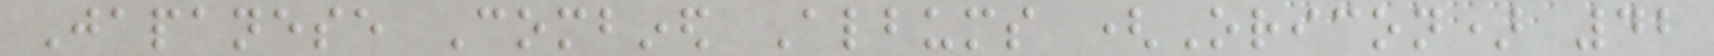Japanese Combined Albums (Oricon) 42
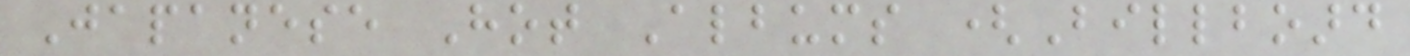Japanese Hot Albums (Billboard
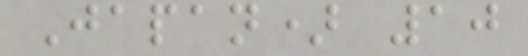Japan) 10
